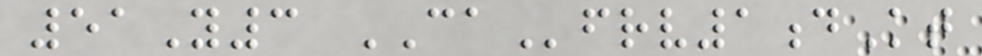51Y3 CAfrv1dKt
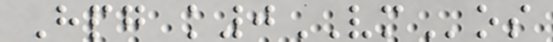Hpg k0VMos
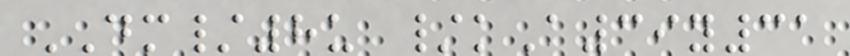DM/8u /kA39y31
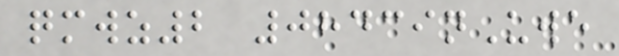qmwz2 08439nUwe
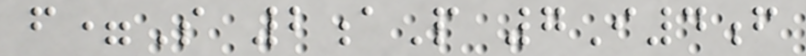f=S 2aP 7I4f
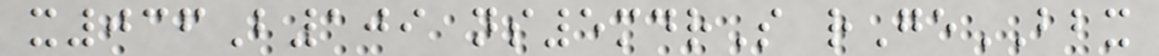x036B109 ns5mdrS rGeBBX
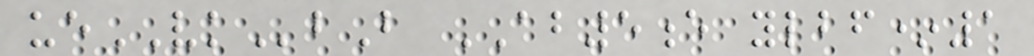ueVKbB AB5e ylbf*1
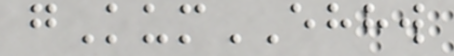gKumEHHW
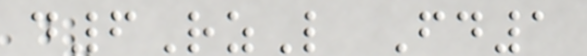d6RzL Fd1
